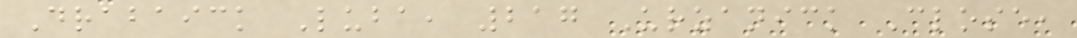Drabaick Luba, 217 Urzanick Close,
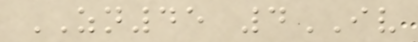ZN45 4IV
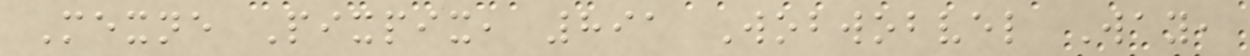Mexne Pixpix, 891 Wobwobvel Way,
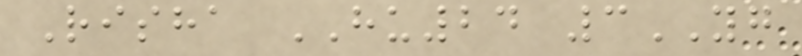Risha HU24 3YG
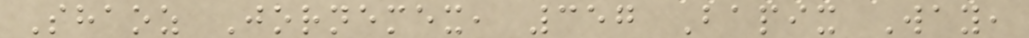Shaoz Jornemex, 357 Bapix Way,
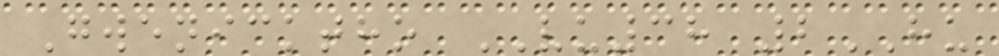Gwenicktho VU38 2HU
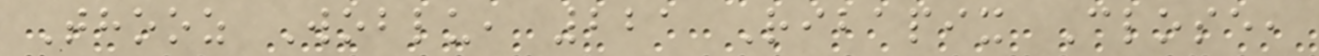Thooz Woblu, 221 Ribapix Close,
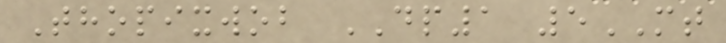Thopixwob DP1 5MT
